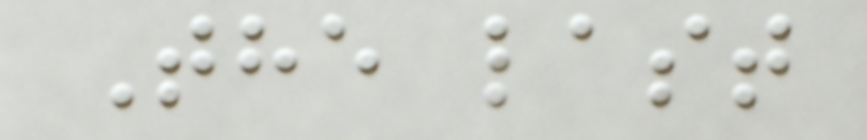The last
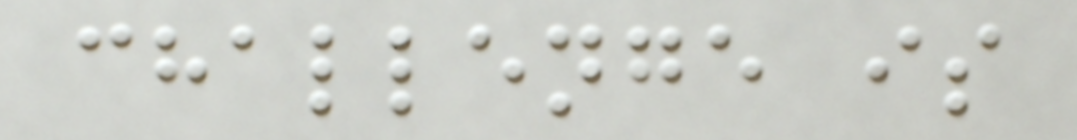challenge is
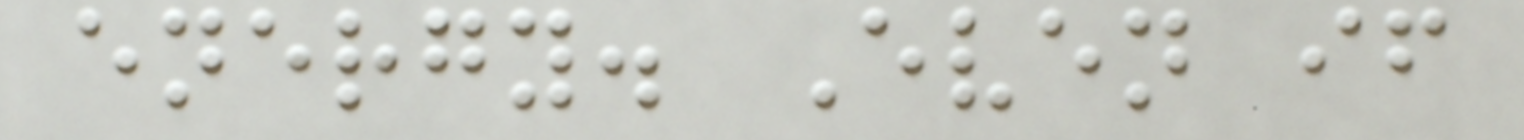energy. Even if
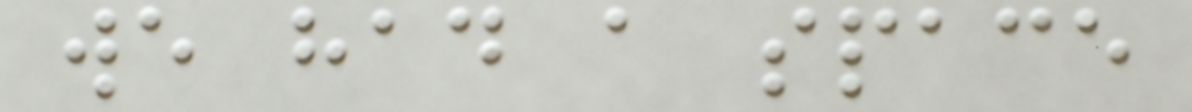we had a space
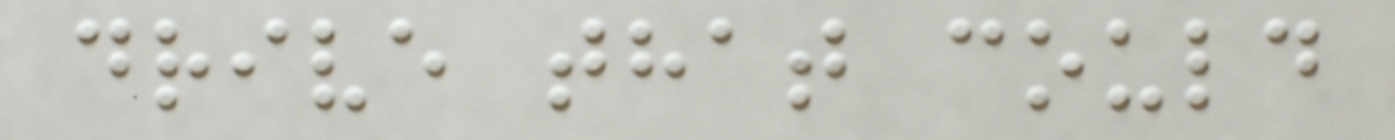drive that could
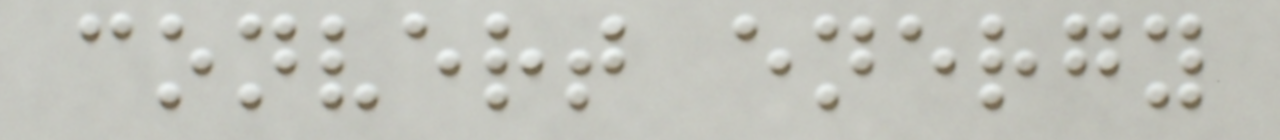convert energy
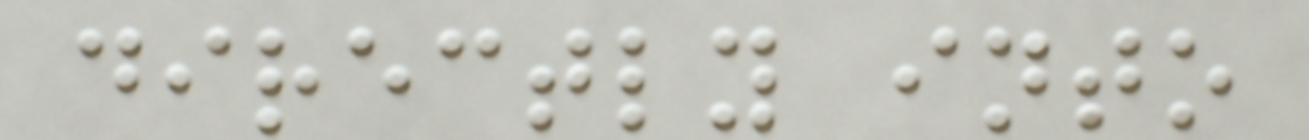directly into
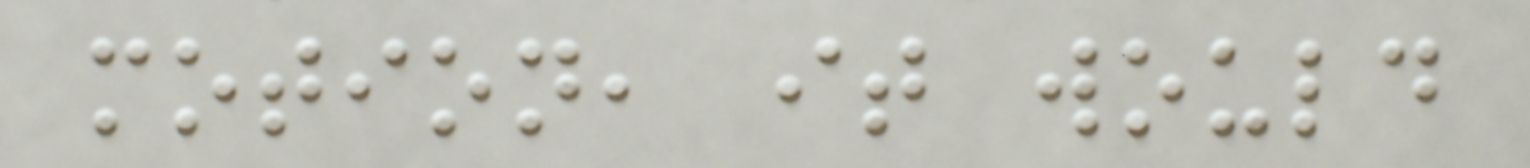motion, it would
